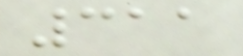311
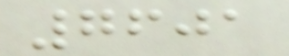7601
